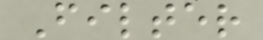Filter
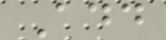Add
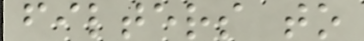filters to
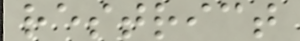restrict
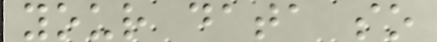your data so
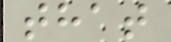that
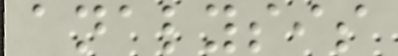analysis
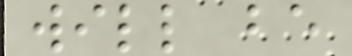will be
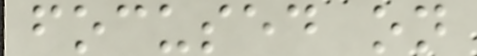focused on
